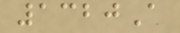1320A
